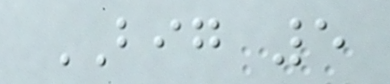BIG 5
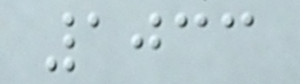1033
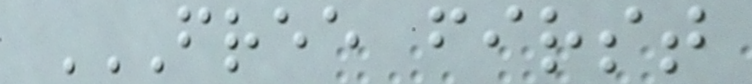FREE FIRST
